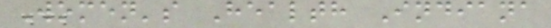Women's Health Indiana
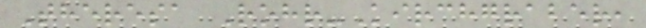Theresa Rohr-Kirchgraber,
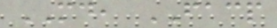MD, FACP
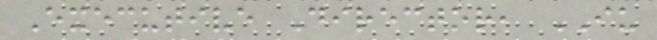Executive Director, IU
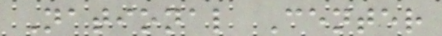National Center
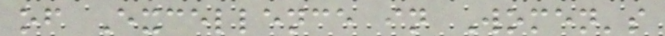of Excellence in Women's
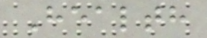Health
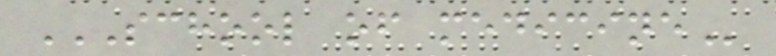SCHOOL OF MEDICINE
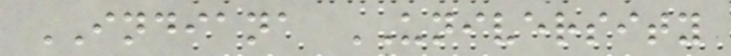INDIANA UNIVERSITY
